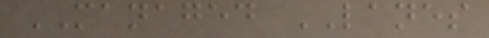MANAGED LANES
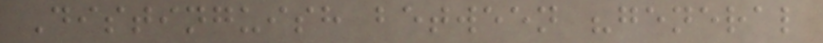Distinguish between "general
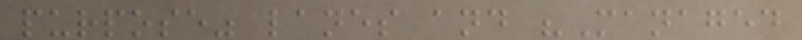purpose" lanes and "Managed
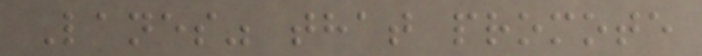Lanes" that promote
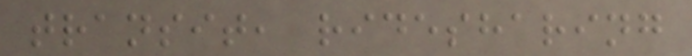transit, ridesharing
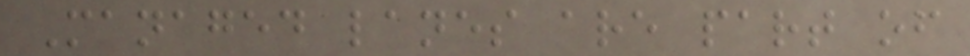Managed lanes are part of
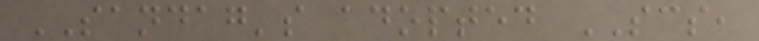SANDAG's adopted SCS,
